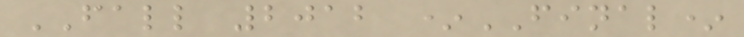FALL 2012 *FINAL*
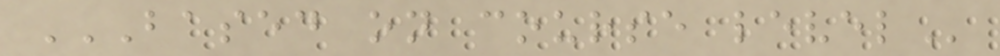BASED ON COURSE LEVEL
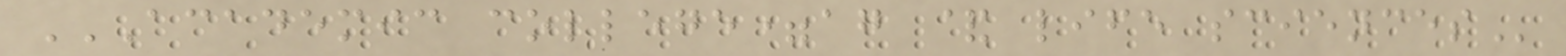ACADEMIC COLLEGE=AG & LIFE SCIENCES
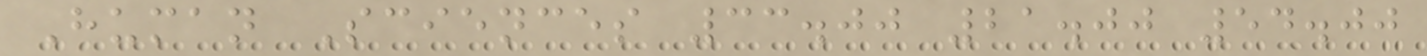Human Sciences 33.00 21.00 54.00
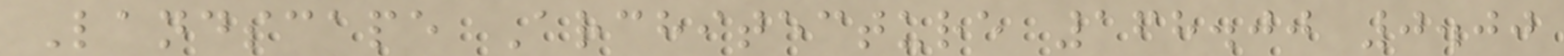Landscape Architecture 168.00 0.00
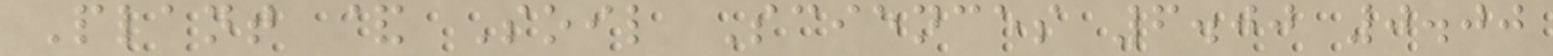Plant & Soil Sciences 6.00 0.00
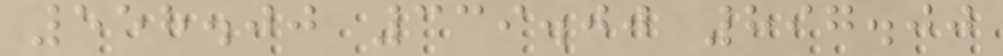558.00 339.00 897.00
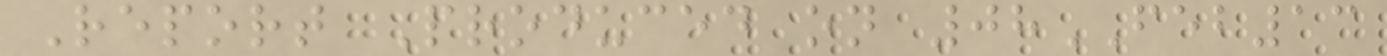Report Produced on 08FEB13
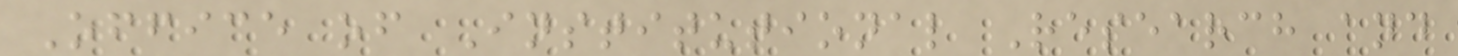Office of Institutional Research and
